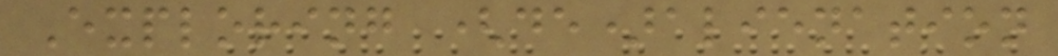Exploring (de)alienation
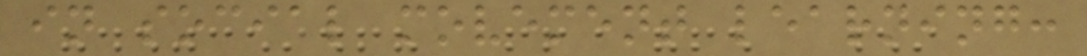in social movement learning:
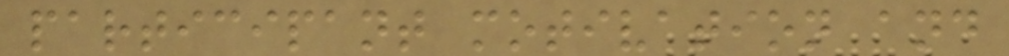participant motivation and
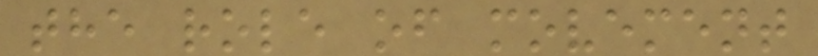the role of movement
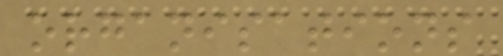organisations
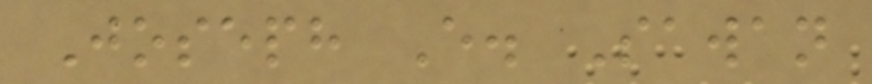Joseph E. Sawan
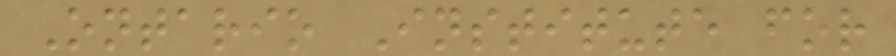Ontario Institute for
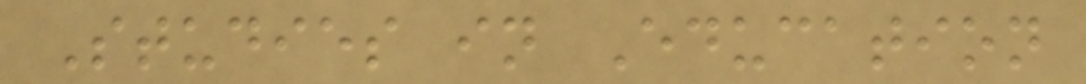Studies in Education
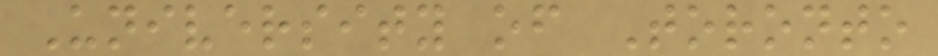University of Toronto
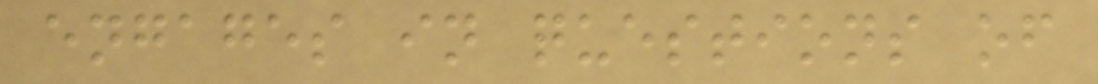engages in questions of
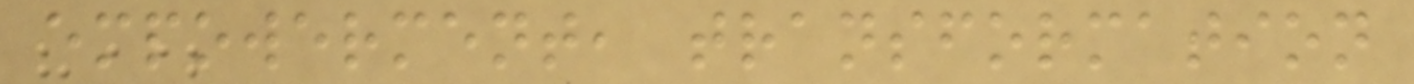empowerment, transformation
